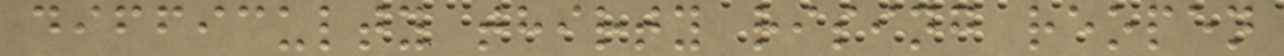difficulty thirty rising reopen
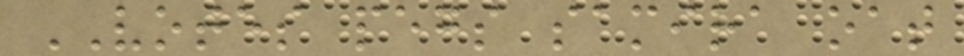VOTES pegs samira oat
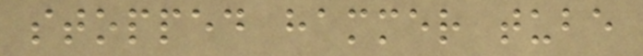stopped hammer tube
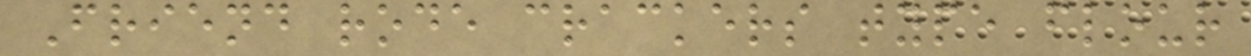Friend rode crackers type flour
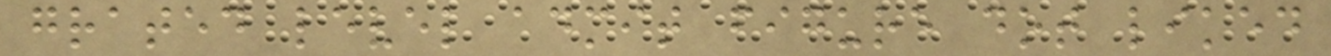grated level admit figure dot liked
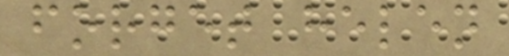forget helen
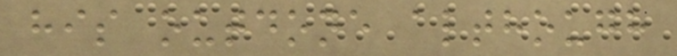his outdone although
